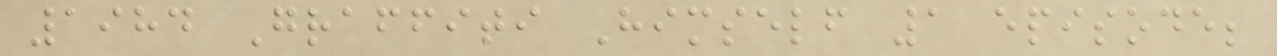1984 Graffiti Himself 1 episode;
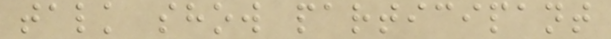talk show participant
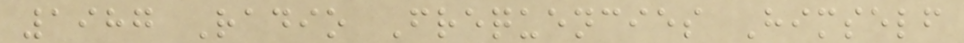1987 Radio Frequencies Himself
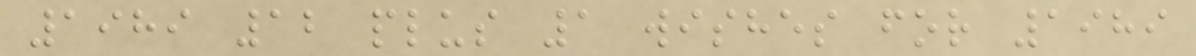1989 12 plus 1 wishes for 1989
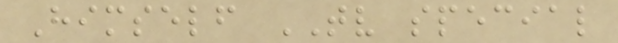Himself TV special
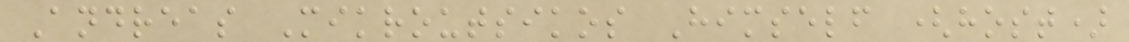Andreas Mikroutsikos Himself (host)
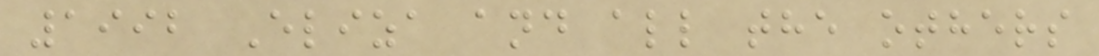1992 Eliza and all the others
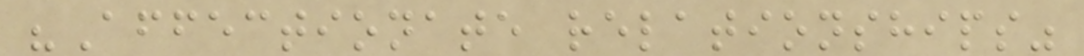"Affectionate relationships"
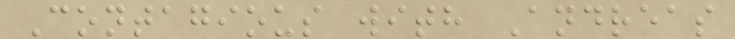Contagious with Andreas
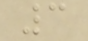3
